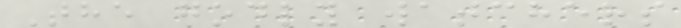The godly watchers
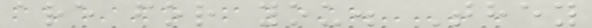are for you. They
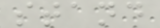stand
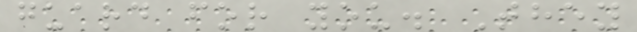guard for you. They
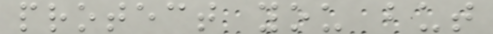protect you but
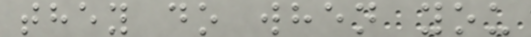they do when you
